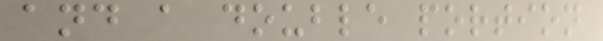and a double portion
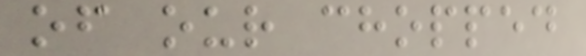of our chopped
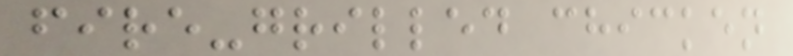fire-grilled chicken
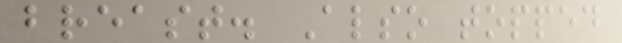breast. Also topped
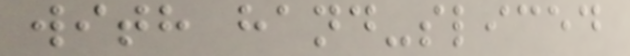with hand-sliced
